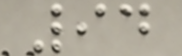94
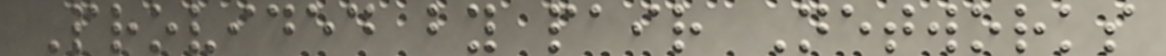Provided by pair Networks
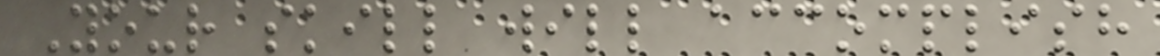Your skill will accomplish
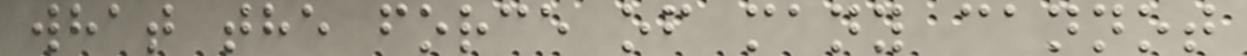what the force of many cannot
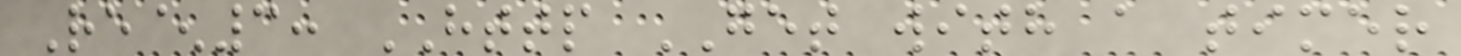Re^3: HTTP GET with a timer
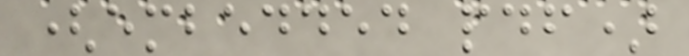(embedded pdf)
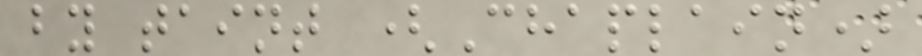by taint (Chaplain)
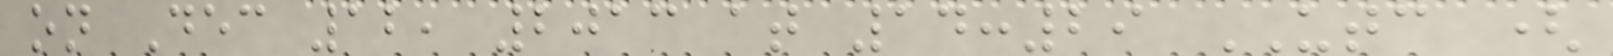on Dec 12, 2013 at 14:29 UTC (
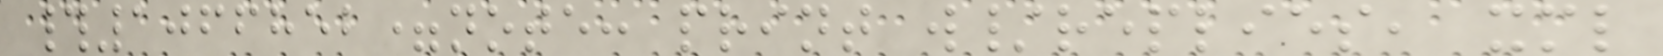#1066852=note: print w/replies, xml
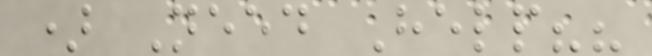) Need Help??
